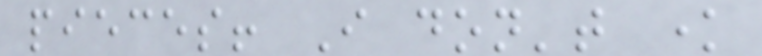pieces! I don't know
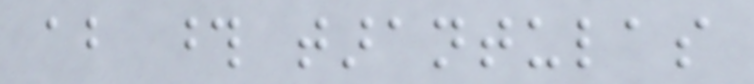about those tarantulas
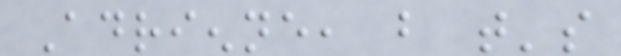Adrienne, but that's
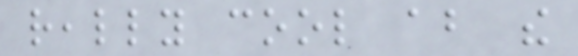really cool about the
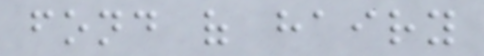fond of hairy
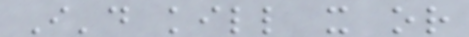I'd kill it or
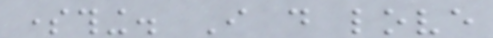something. I do love
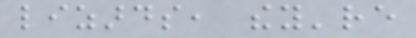lizards, they're
